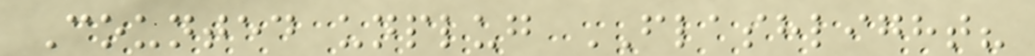Counted unplug FLASHLIGHT?
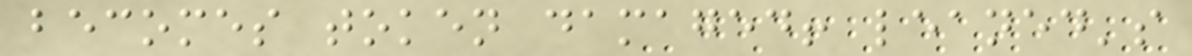becomes token damaged! leaned's
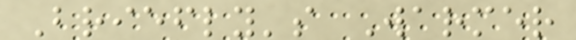Briefly's Warmer
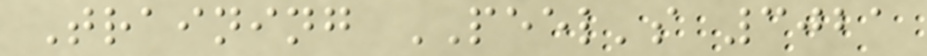Training PEEL's 3021
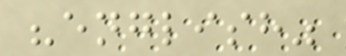"english"
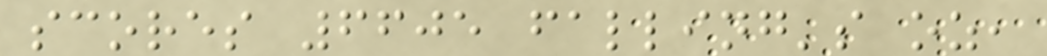scores 6605 falling's oz,
